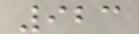923
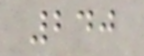240
